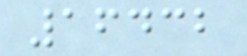16432
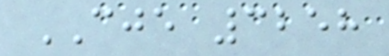CJE 3258
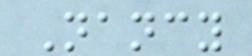Nancy
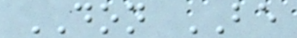DON BE
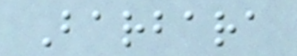Barbara
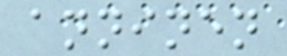anninen
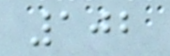102
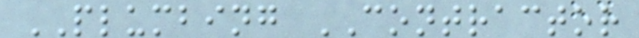PLUMBING CONTRACTOR
